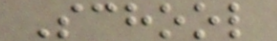School
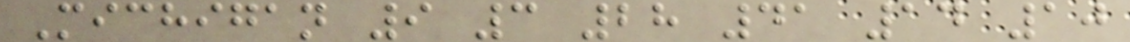Michigan 9 3 28 41 14 10
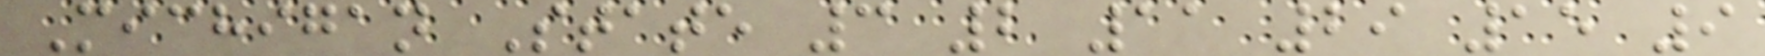Michigan State 3 2 11 29 15 9
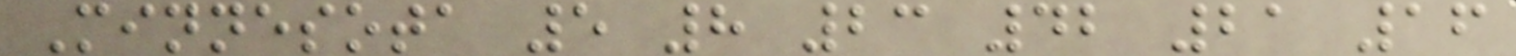Minnesota 5 8 23 42 21 16
